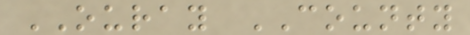OURAY COUNTY
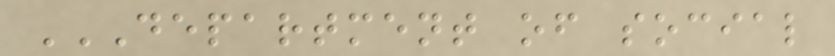DEPARTMENT OF SOCIAL
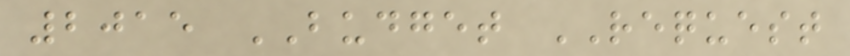2015 BUDGET REQUEST
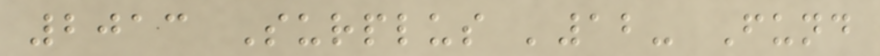2013 Surplus '12- Fund
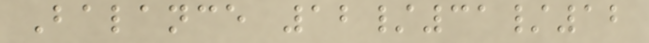Balance 12/31/12
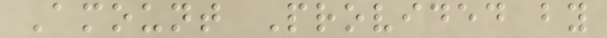Amount Provided by
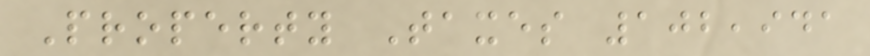Property Taxes 102,941
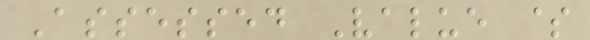Assessed Value $
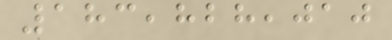183,828,010
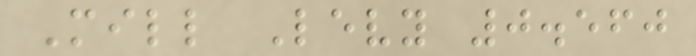Mill Levy 0.560
